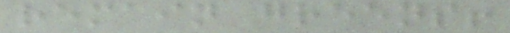remain greens!
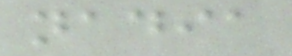nadia
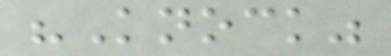"Knock"
